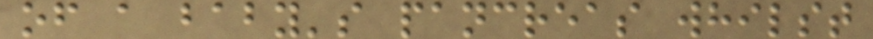of a baby's pancreas whilst
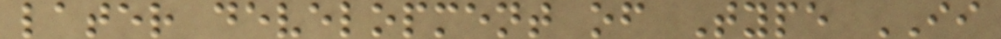later development of Type II
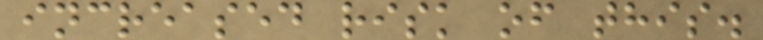increased risk of this.
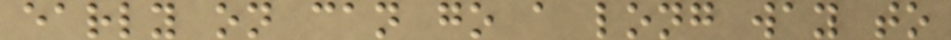early on can go a long way to
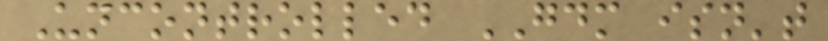Uncontrolled GDM isn't
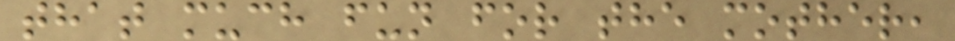that much fun for the mother,
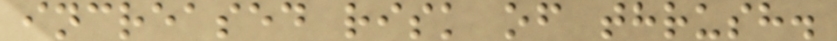increased risk of thrush.
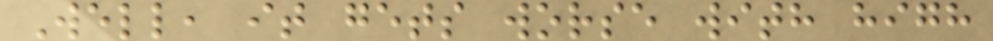Well, it gets worse with high
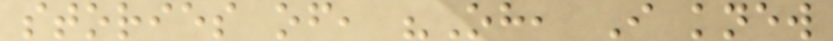stories of, "Oh, I knew
